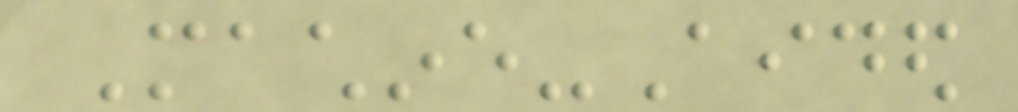Machine-Aided
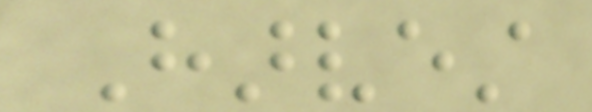Harvest
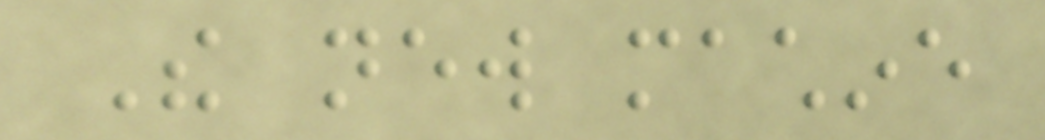The new machine
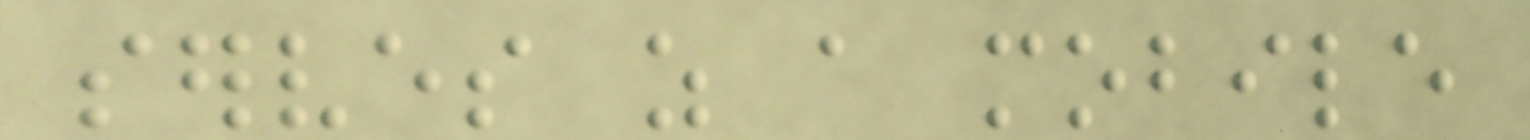serves as a mobile
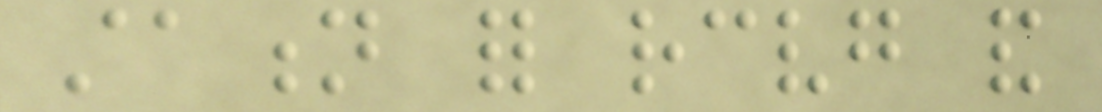station for receiving and
